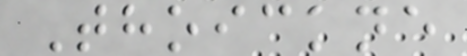Thoickne
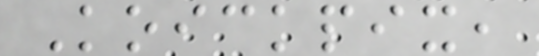Koickpix,
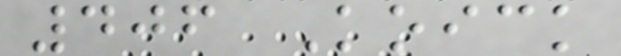406 Koick
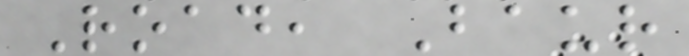Road, Baur
